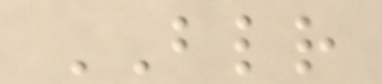BLR
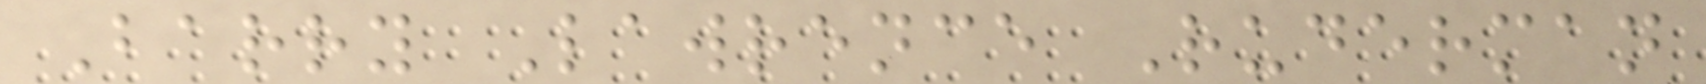Barry Lawrence Ruderman
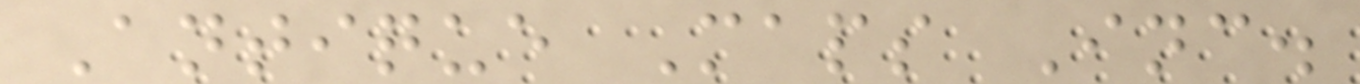Antique Maps Inc.
